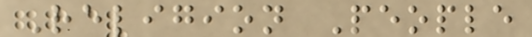Religion People
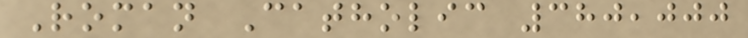Roman Catholic 380,000
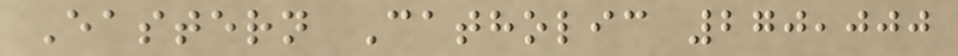Eastern Catholic 270,000
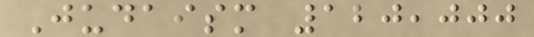Judaism 120,000
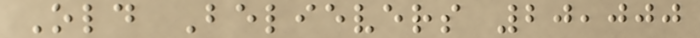Old Believers 20,000
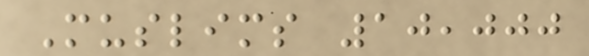Muslims 10,000
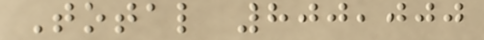Total 800,000
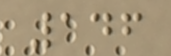146
